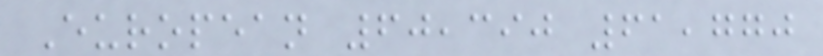European 60,390 61,770
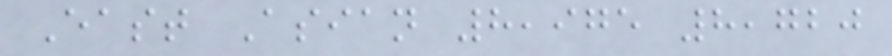East Asian 8,975 8,720
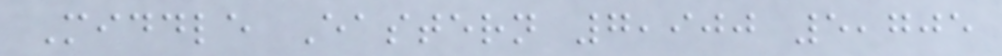Middle Eastern 7,900 5,705
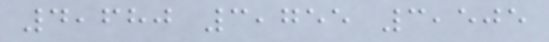4,680 3,755 3,505
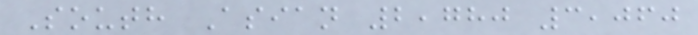South Asian 2,780 3,060
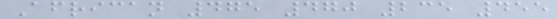African 475 470 235 455
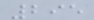295
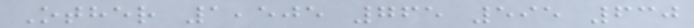Other 1,505 765 595 630
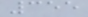355
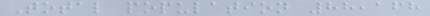Total population 88,168
